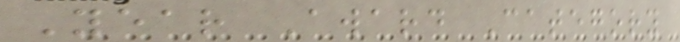Year Award Category
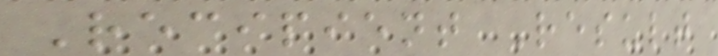Recipient Result
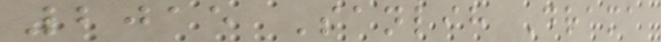2015 Sanlih Drama
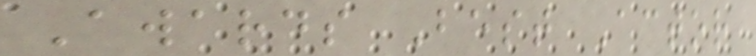Awards Best Actor
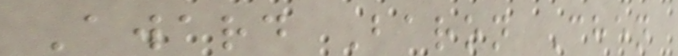Award Baron Chen
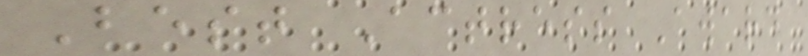Best Actress Award
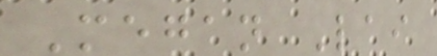Megan Lai
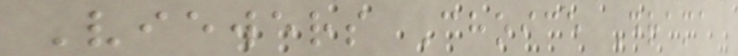Viewers Choice Drama
